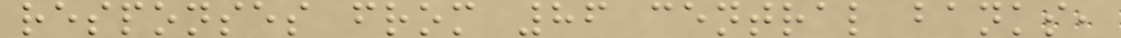responses from 86 central banks,
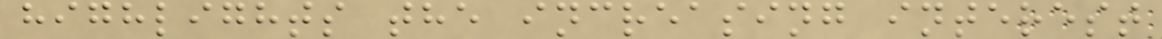highlights the increasing interest
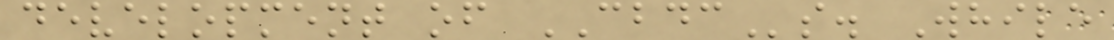development of CBDCs. While
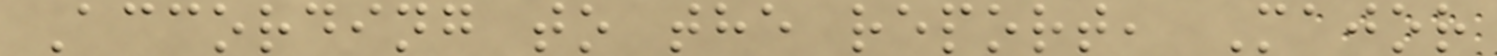According to the report, Major
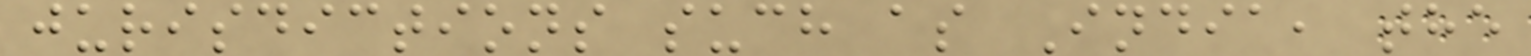jurisdictions such as India, the
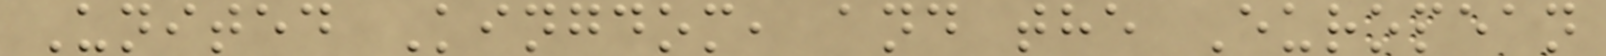United Kingdom, and the European
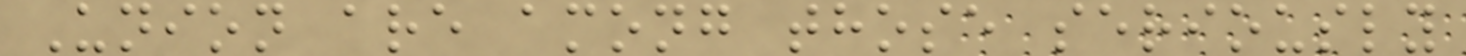Union are among those seriously
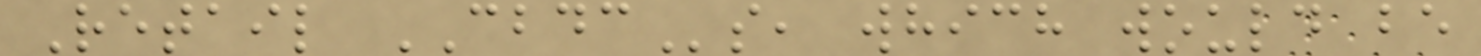Retail CBDCs, which would be
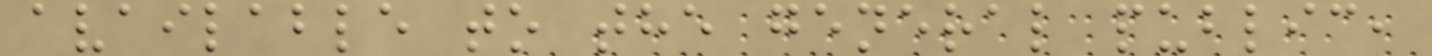available to the general public,
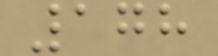178
